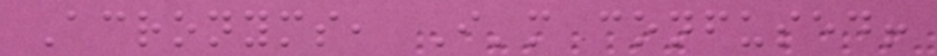Acronyms, I'm confused!
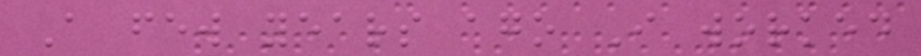A few years ago I worked
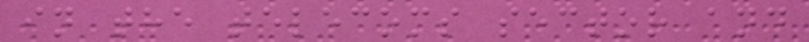in the telecoms sector and
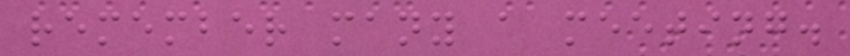remember many a meeting.
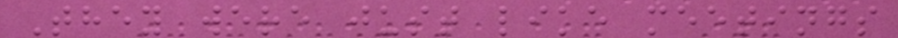They were just like meetings
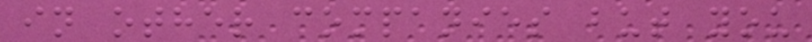in other companies but you
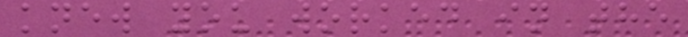knew you worked in the
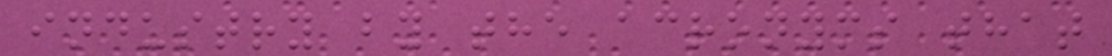industry by the acronyms that
